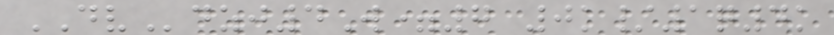DVdzj4W=7 0k/1q4k
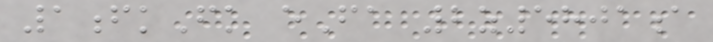1fkFk eFa 2z5801a
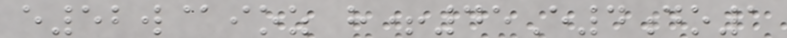e52w@ioz h+45E4do1
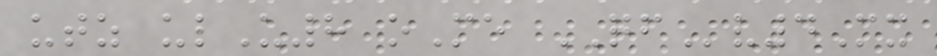utz ulU8 oMe QFv4Mx
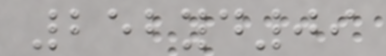252yd09
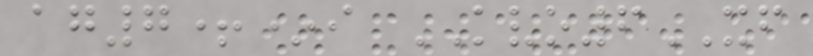ag7+*i KVO6XF
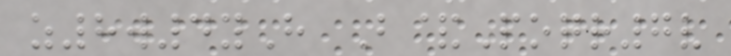z8w4yH B&Poqr7v
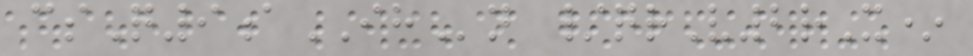csQ9aIHn /qrV2rX*
